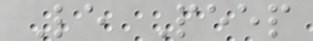Le Peep
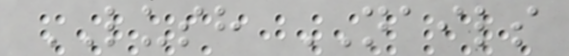LUSH NAILS
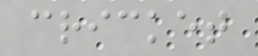cricket
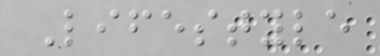Lifestyle
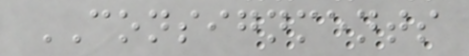CONSIGNMENTS
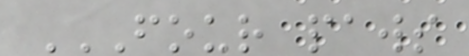FOUR PAWS
